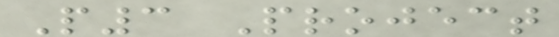P3 Project
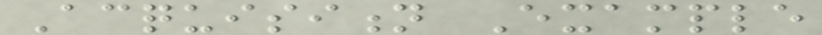Acquisition Example
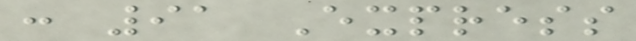: 91 Express
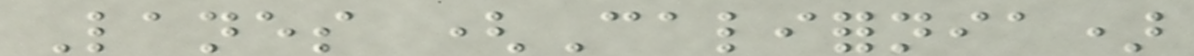Lanes (California)
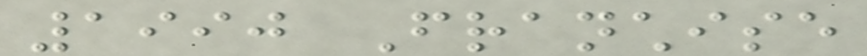1990 Franchise
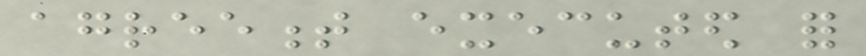agreement executed for
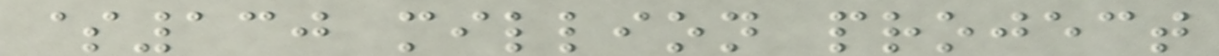$130 million project
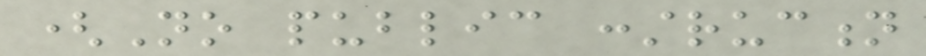(No public construction
